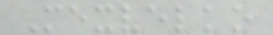Mexvelko
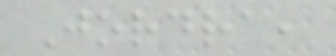Jordra,
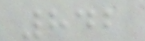842
